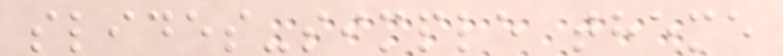slides-simple theme
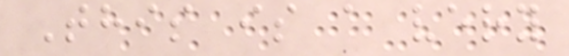This is a very
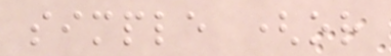simple (or
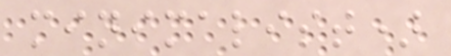minimalist)
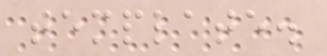template.
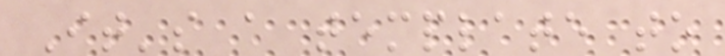It's a template to
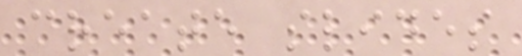create slides
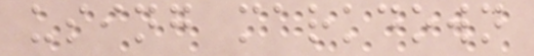using markdown
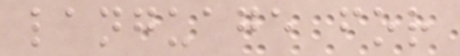language for
